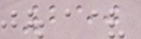250
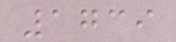1739
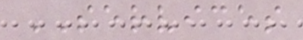SERVICES
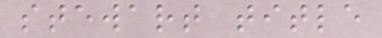stewart title
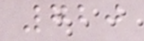720
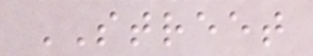STREET
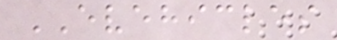EVEHICLES
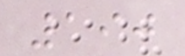190
